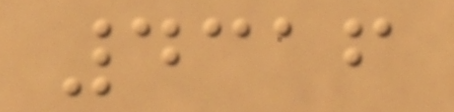4316
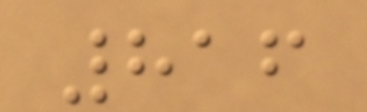816
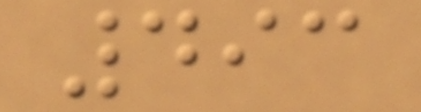493
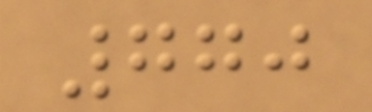770
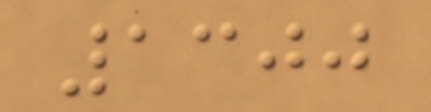1300
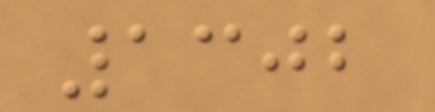1302
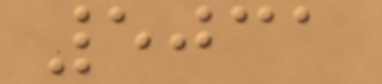5031
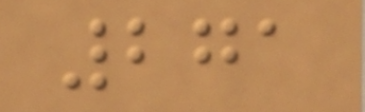271
